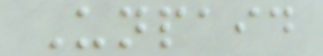Unpaid
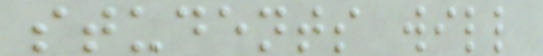students will
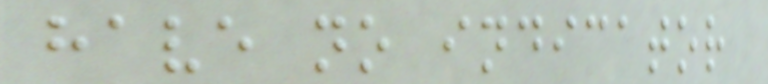have no indicator
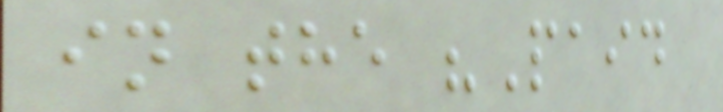in the "Paid
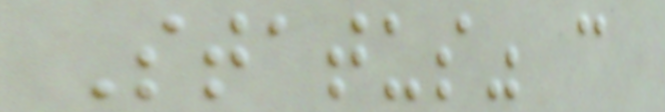Status" c
